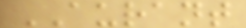AURANT
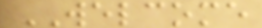WELCOME
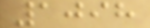1098
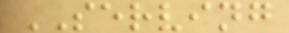SERVING
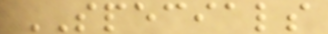SPECIALS
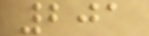201
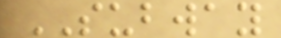SUBWAY
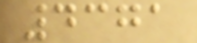4371
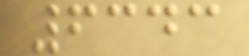6343
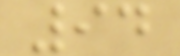94
